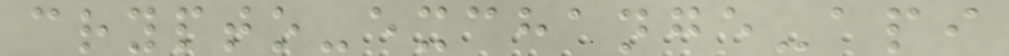crypto-exchange-api
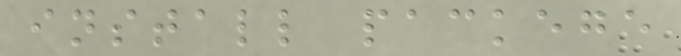install packege
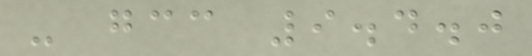- gcc 9.4.0
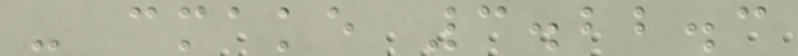- cmake 3.22.3
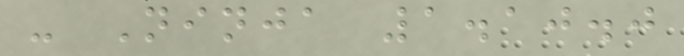- Ninja 1.10.0
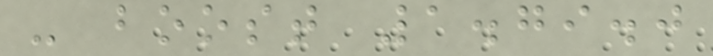- boost 1.79.0
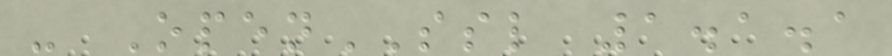- OpenSSL 1.1.1
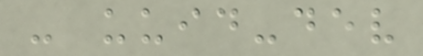- uuid-dev
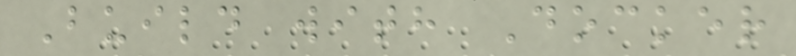Build with Docker
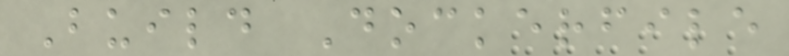Build Dockerfile
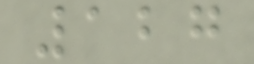127
